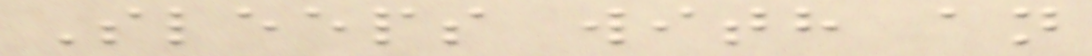Sleeps with an
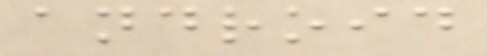android
